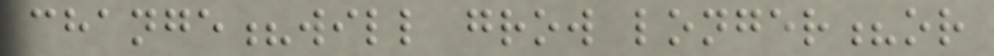change?will grow longer?or
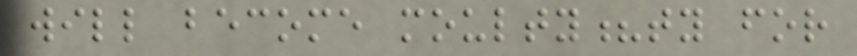will become moulty?ty for
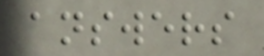answers
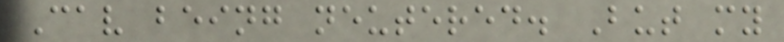Cav being neutered. But my
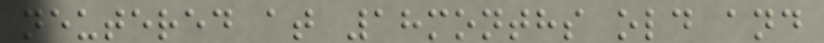neutered at 18months old and
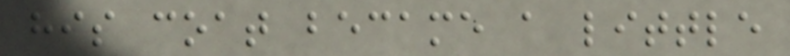his coat became a little
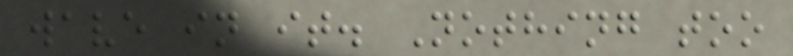wave in it. Nothing too
